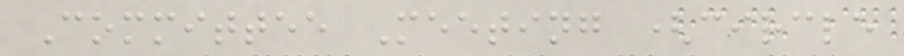Committee Meeting (circle
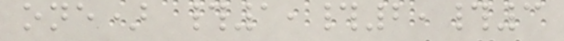one) #1,#2,#3
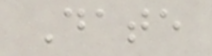Date
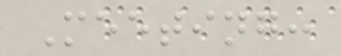Meeting:
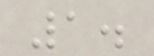1.
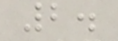2.
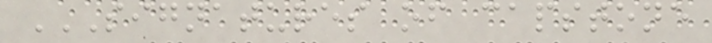SIGNATURES OF CAPSTONE
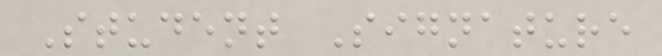Student Signature
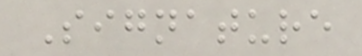Signature
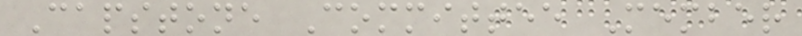Capstone Committee Member
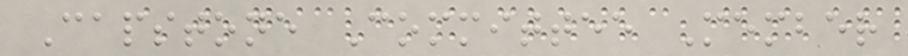Capstone Committee Member
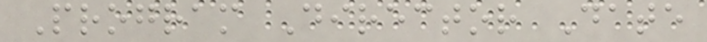Program Director Date
